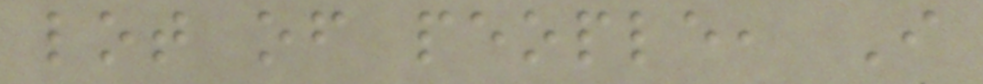lot of people, I
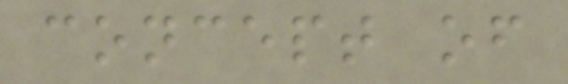concept of
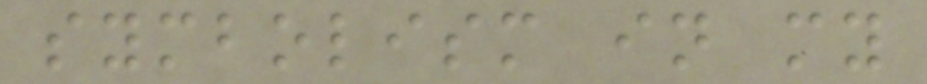symbolism in my
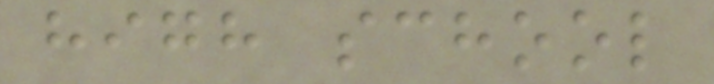high school
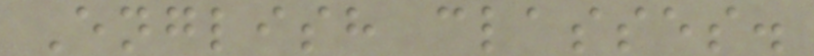English classes.
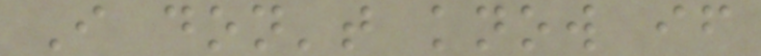I don't know if
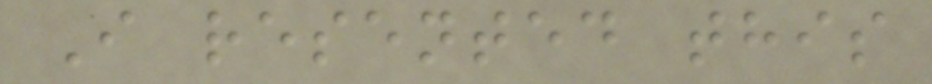I resented this
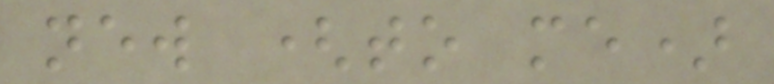new (to me)
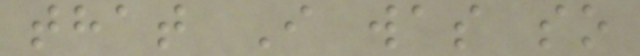that I was so
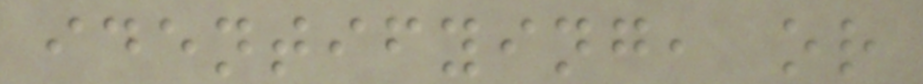identifying, or
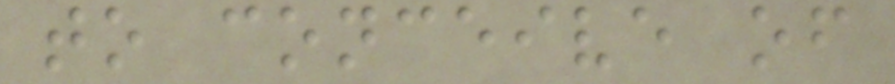to conceive of
